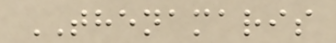THENAMARIS
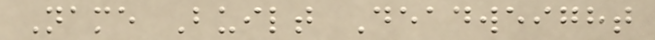Name Built Deadweight
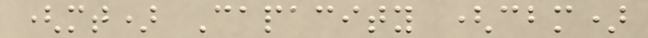(mt) Capacity (cbm)
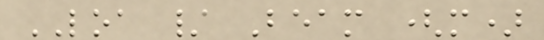LOA / Beam (m)
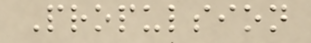Propulsion
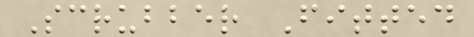Scrubber Fitted
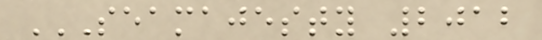SEAMAJESTY 2012
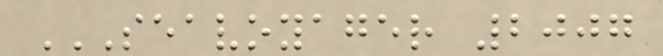SEAVOYAGER 2007
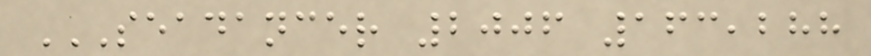SEADANCER 2006 163,288
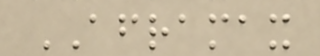AFRAMAX
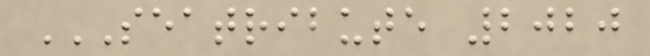SEATRIBUTE 2020
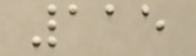115
